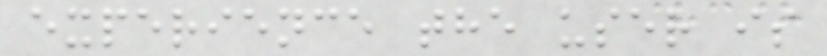experience the user is
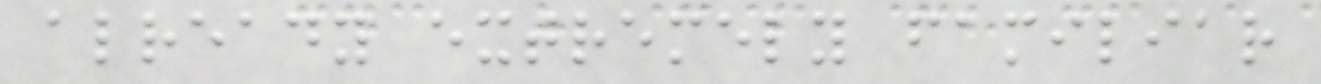already extremely familiar
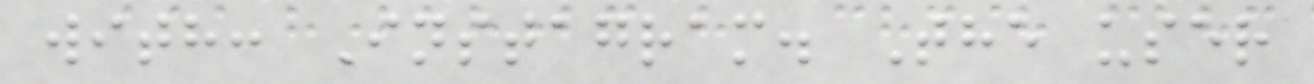with: Instagram. The user
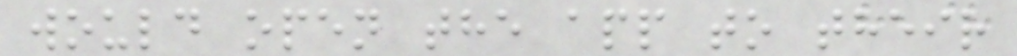would open the app to their
